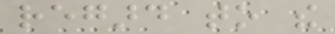regard to the
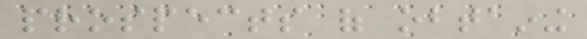prospects of obtaining
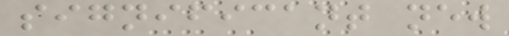significant new
